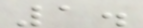1.
